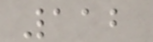112
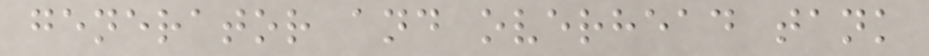generator and overhead tank
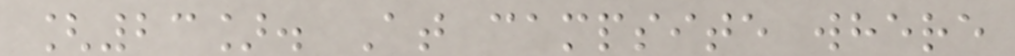[23]. At campsite where
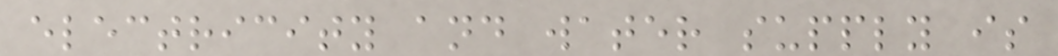electricity and water supply is
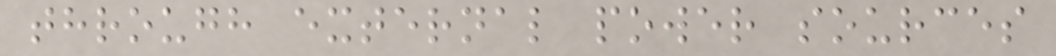through external power sources
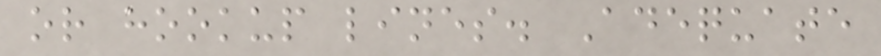or hookup lines. Adequate
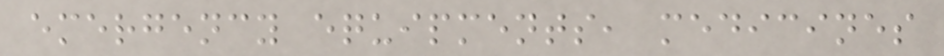emergency equipments, medicines
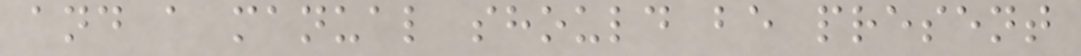and a manual should be present
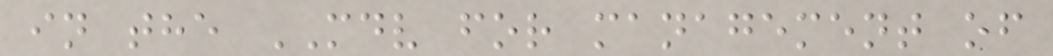in the MDV for management of
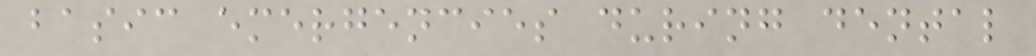basic emergencies during dental
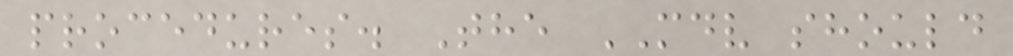procedures. The MDV should
